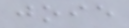joie
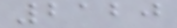2120
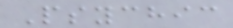Psychic
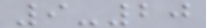9-20
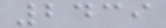2439
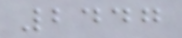2447
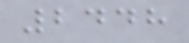2448
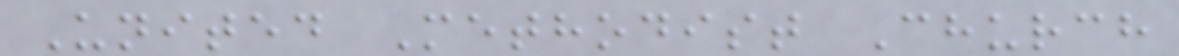United Methodist Church
